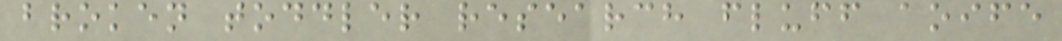broken toddler research fluff aoife
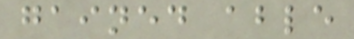gained able
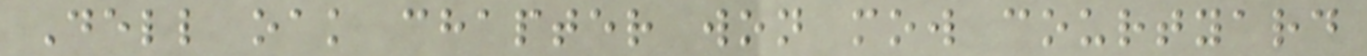Dell oak chapter won mow courtyard
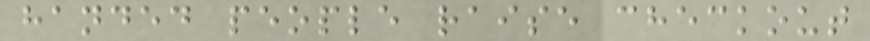handed people raise checkout
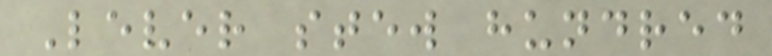Lever stew hundred
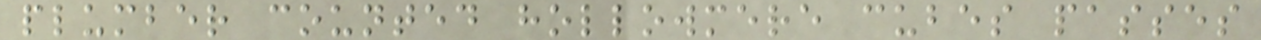plumber counted hollowmere cubes passes
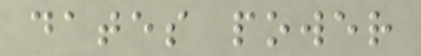dates power
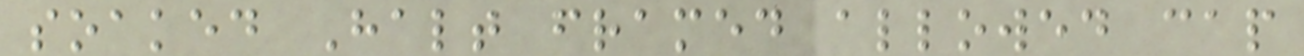soaked Halt framed allowed cap
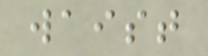waist
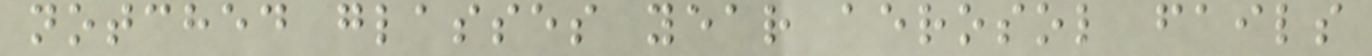notched glasses year aerosol fails
